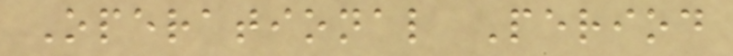Operational Period
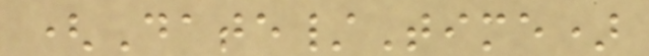(Date/Time)
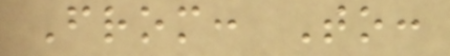From: To:
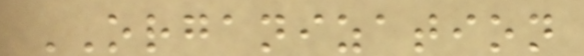ORGANIZATION
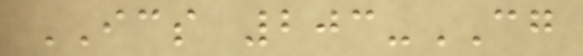ICS 203-CG
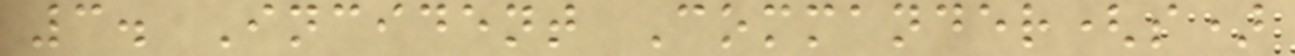3. Incident Commander(s)
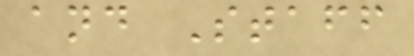and Staff
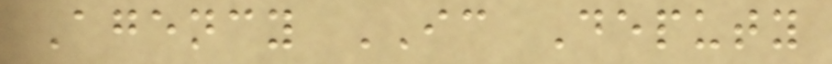Agency IC Deputy
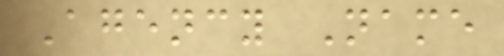Agency Name
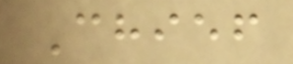Chief
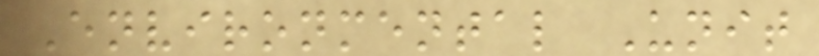Environmental Unit
